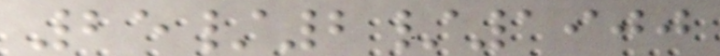25/2/1900
